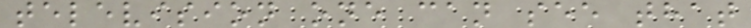television one can see that
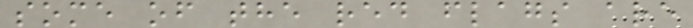some of the red flags are
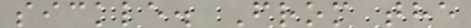sickle. From the
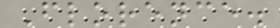Florence.
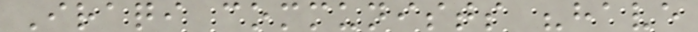Iraqi communists "have
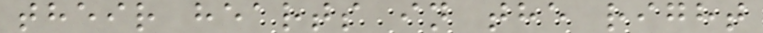their hearts in the right
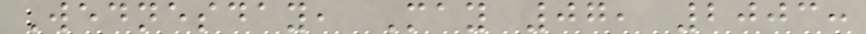Wednesday, May 07, 2003:
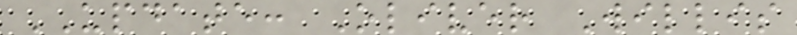UPDATE: Oliver Willis
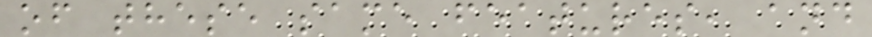of these same features, and
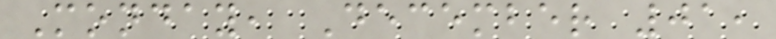Monday, December 01,
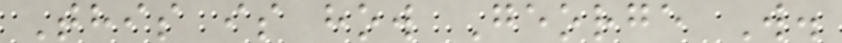This is how George W.
